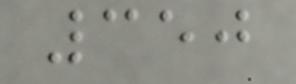350
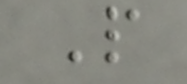P
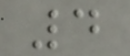4
